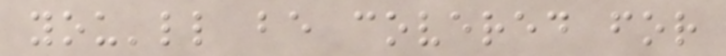you'll be covered for
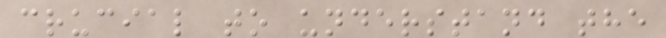crucial to understand the
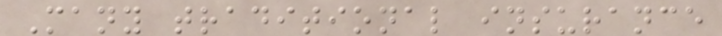Many traditional insurance
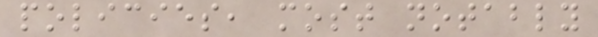policies, most notably
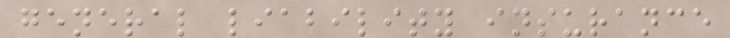general liability insurance
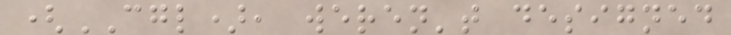(CGL), weren't designed
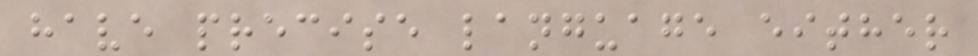have precise language either
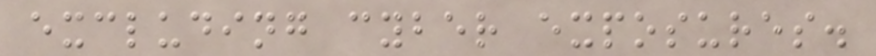excluding cyber exposures.
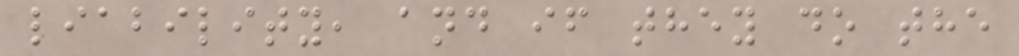liability, and if they do the
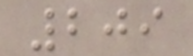209
